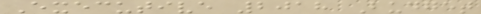Executive 2018 Budget
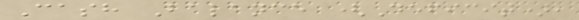Cash Balance (Deficit),
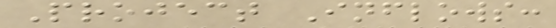Project Inflows:
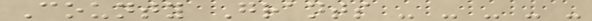County Grants - - - - -
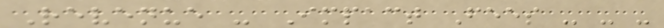Revenue - Impact Fees - - -
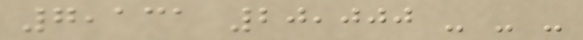7,131 20,000 - - -
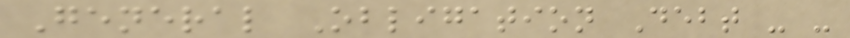General Obligation Debt - -
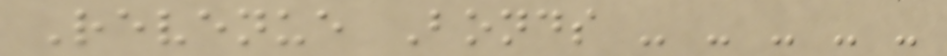Revenue Bonds - - - - -
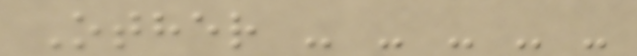Other - - - - -
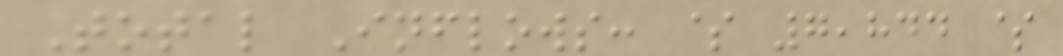Total Inflows: $ 7,844 $
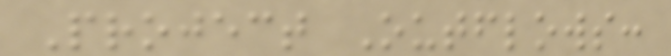Project Outflows:
